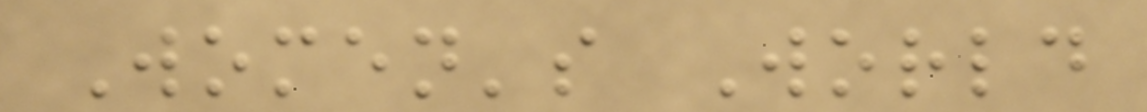Women's World
